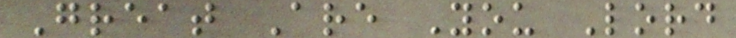Great Are You Lord
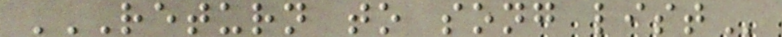RETURN TO SONG LIST
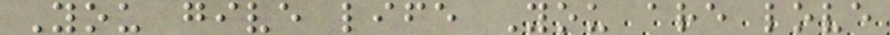You give life You are love
